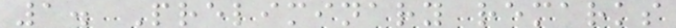1. Preliminary remarks
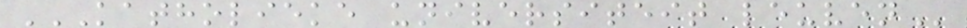KATHOLIEKE UNIVERSITEIT LEUVEN
